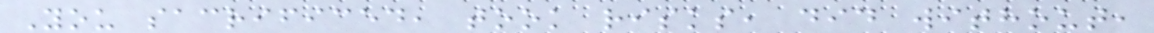You sacrificed, took risks, did without,
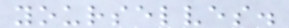yourselves.
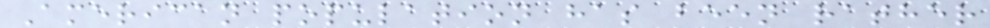American population has been rather
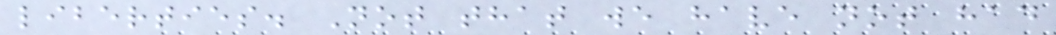liberties. Not that we have not had
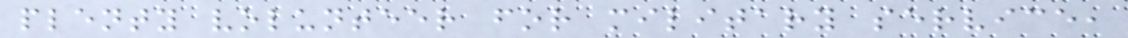plenty volunteer for military service,
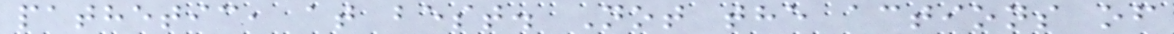pathetic, at best. Not the actions of
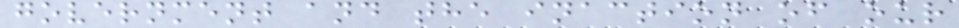government and the inaction of our
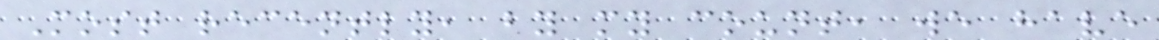Most recently, by my count, we have
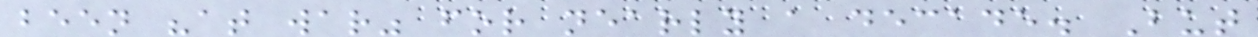been "at war" for nearly a decade. But
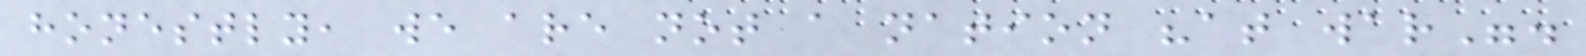honestly, we are not a nation "at war".
